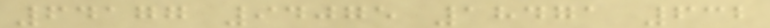64177 94075 18471 632
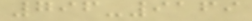796-9169
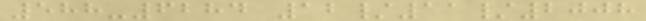588-6284 12/11/2008
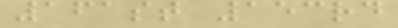161st 153rd
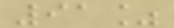91%
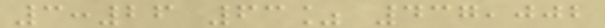3:26 63% 437,002
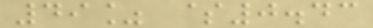49% $0.43
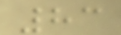83
